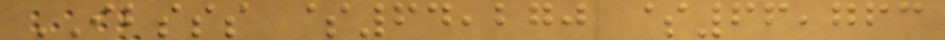IBSSS $64,270 $66,763
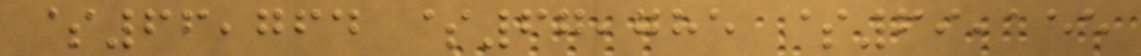$66,764 $67,785 $69,155
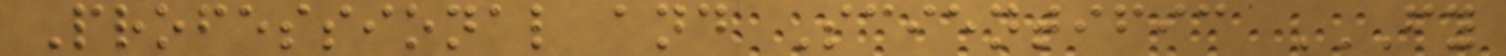Professional and Scientific FY
